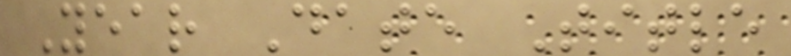Year Date Title
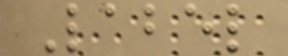Label
